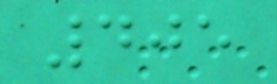405
